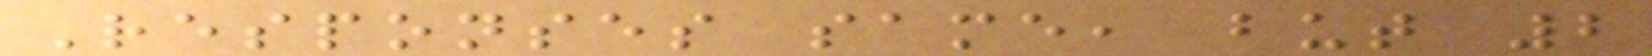Responses same, but 2
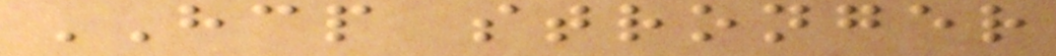HCP stronger
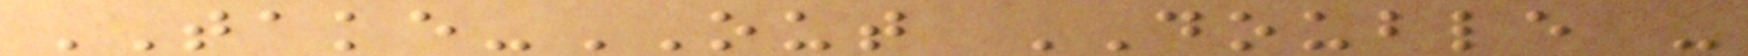TAKE-OUT DOUBLE -
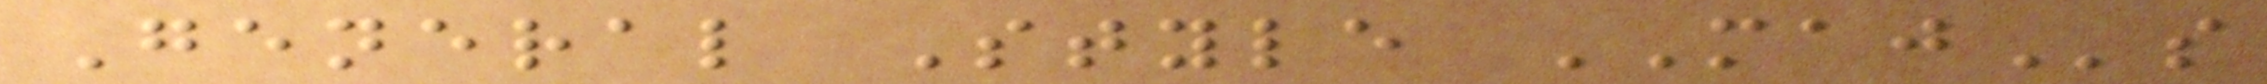General Style MAJs
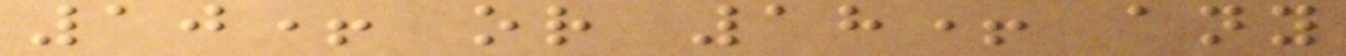10+ or 18+ any
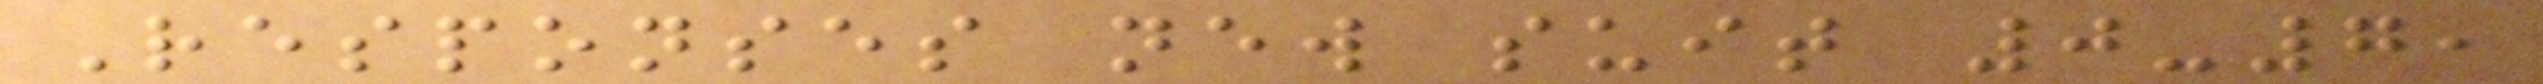Responses new suit 0-7,
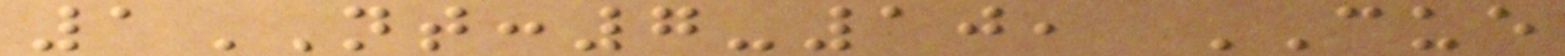1NT:7-10, CUE
